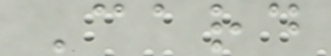Card
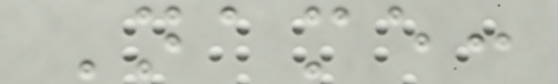Name:
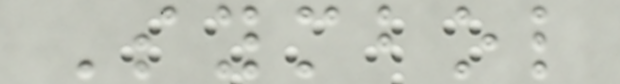Symbol
